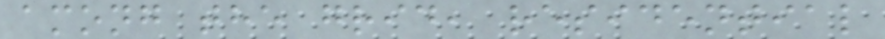among the grid, residential
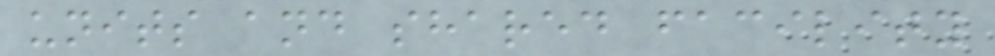units and shared facility
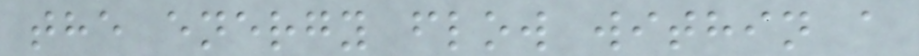the energy flow within a
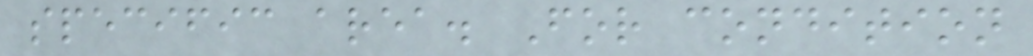specific area. For condition
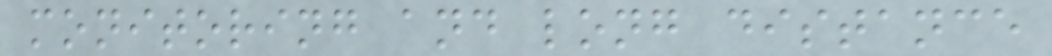monitoring and long distance
